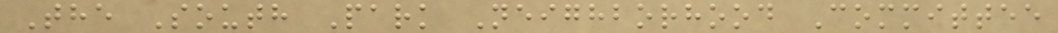The South Park Neighborhood Committee
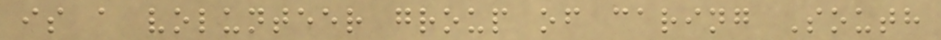is a volunteer group of caring South
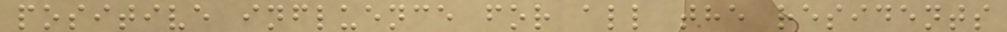positive influence for all the residents
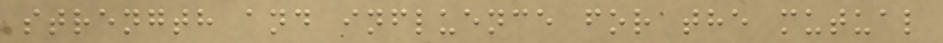strength and influence for the mutual
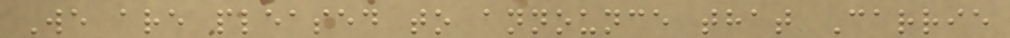We are pleased to announce that Carrie
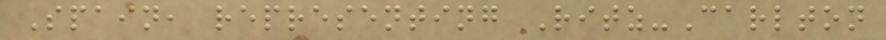Spain, representing Ritz-Carlton
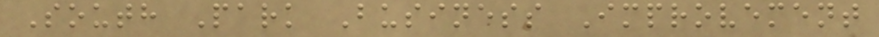South Park Business Improvement
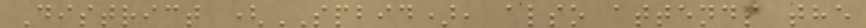District (SPBID), also attends the
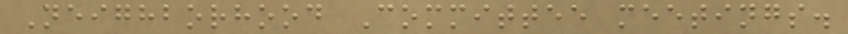Neighborhood Committee meetings.
